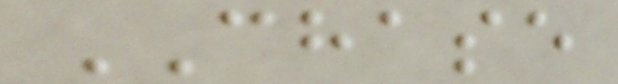CHASE
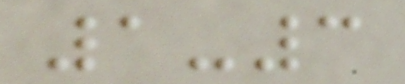1-3
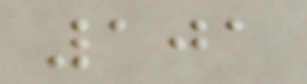101
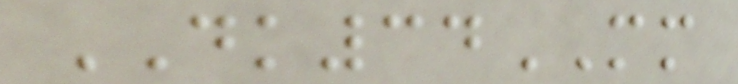DK34MM
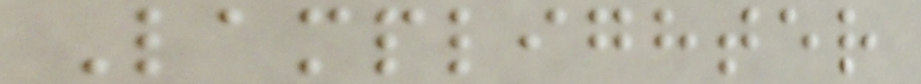Lamplighter
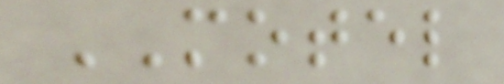MOTEL
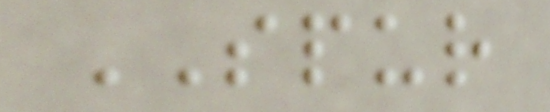SPUR
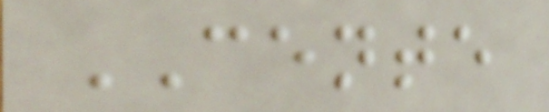CENTE
